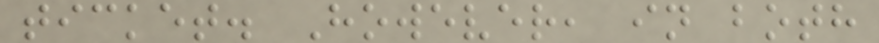ticket. However, in both
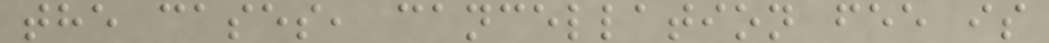the cases, cancellation fee is
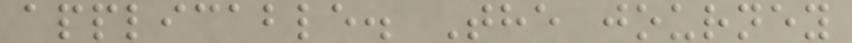applicable. The journey
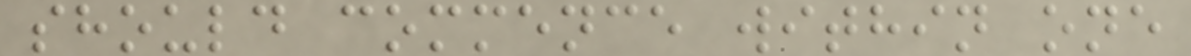should commence within one
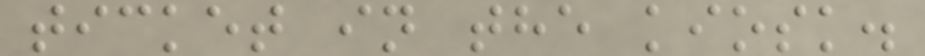ticket in the kiosk.
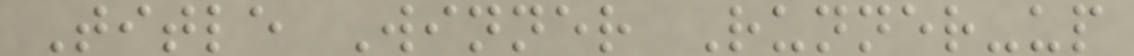Title Winner Runner-up
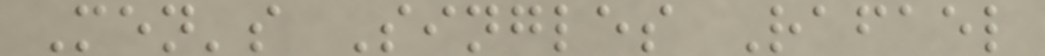Men's Singles Rafael
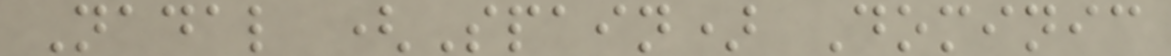Nadal (Spain) Dominic
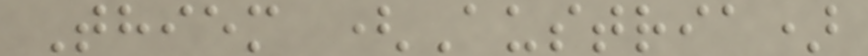Thiem (Austria)
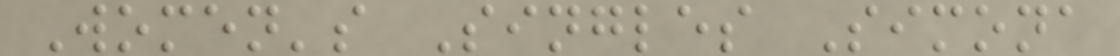Women's Singles Simona
